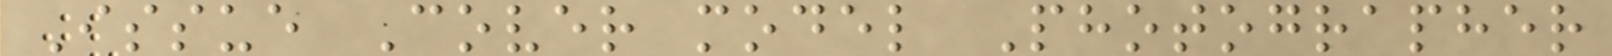Issue Cover model Photographer
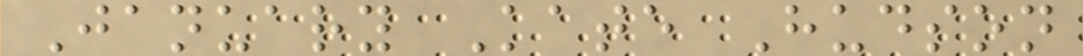January Kate Hudson
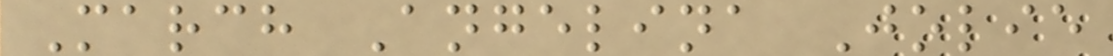March Angelina Jolie
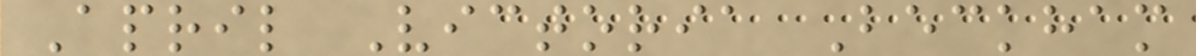April Victoria Beckham
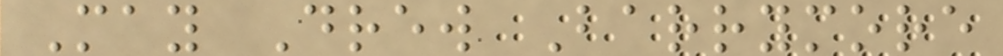May Drew Barrymore
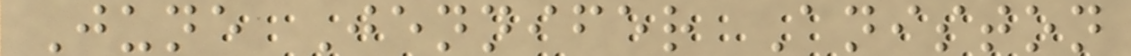June Jennifer Aniston
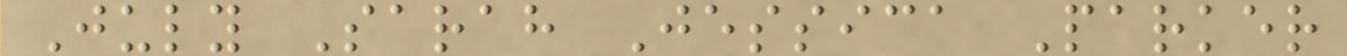July Sarah Jessica Parker
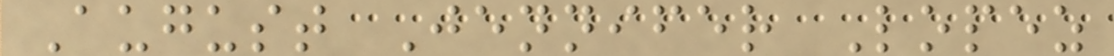August Jennifer Lopez
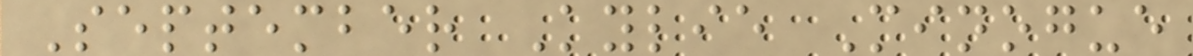September Kylie Minogue
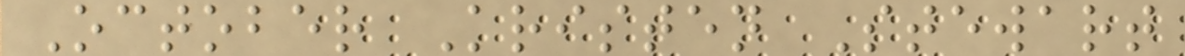October Kristen Stewart
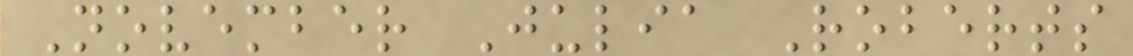November Julia Roberts
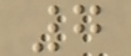7
